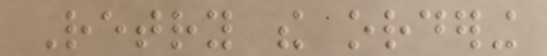Retry the ordering
